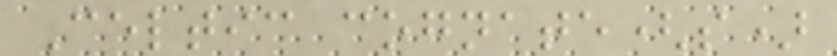Celtic cognate(s)
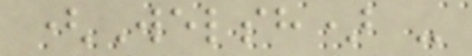(Welsh) -
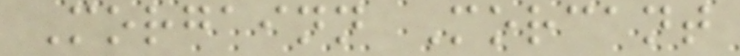Morgainn Morcant
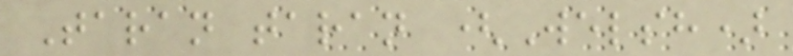Taran taran (Welsh)
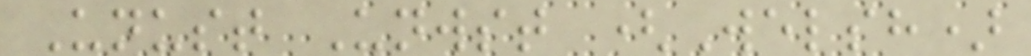Unust Unwst (Welsh)
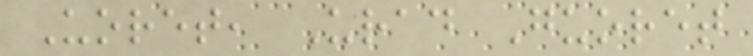Uoret, Urad Guoret
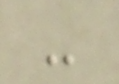-
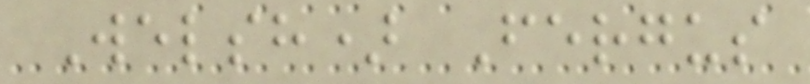Welsh) Fergus
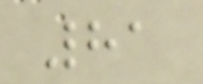81
